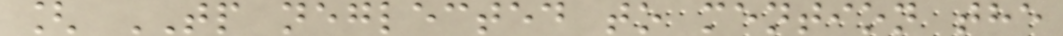[ TP neglected to mention the
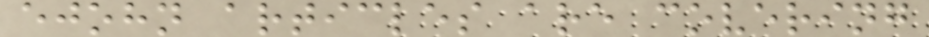ejohn articles are covering
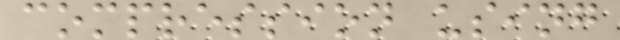compression using
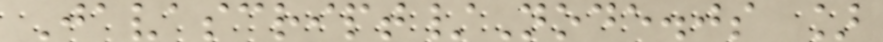Javascript/Node.js ]
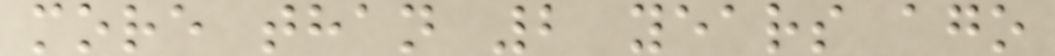more than 2 years ago
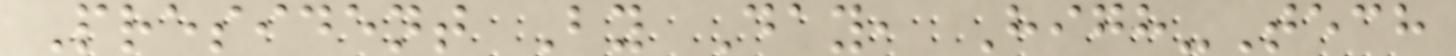President By Day, High-Tech
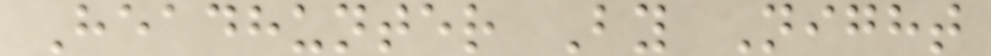Headhunter By Night
